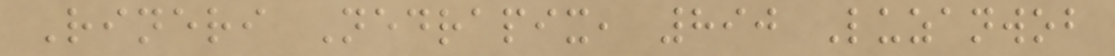Rineri Nedrapix, 890 Luzanwob
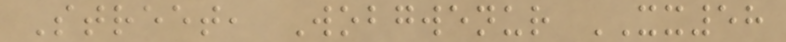Street, Wobgwenur XX58
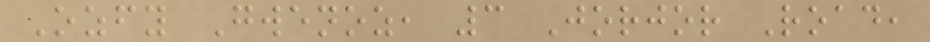Ozfy Gwenoz, 3 Jorjor Road,
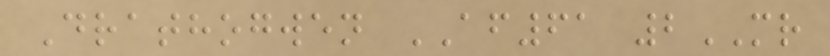Drathogwen AF61 2MR
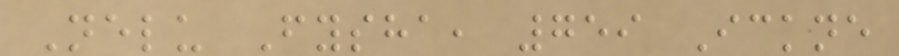Nelu Fysha, 759 Ickne
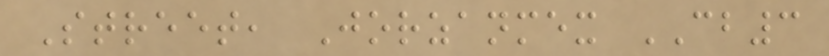Street, Jorzanmex CB3
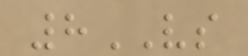8VS
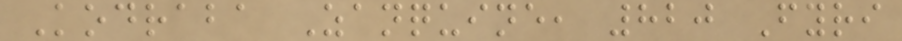Kodraba Zanquine, 820 Fyri
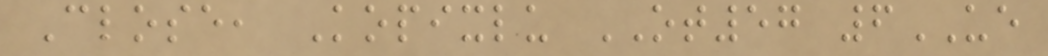Close, Kopixlu OT57 6UE
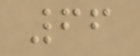66
